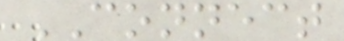CONNECT
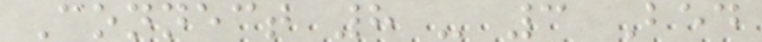Connect 8 - 3 Bed
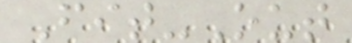Fit-Out
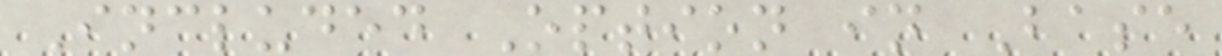Included Option in Base
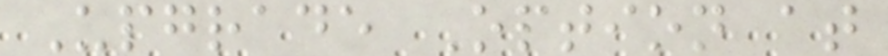Upgrade Option at
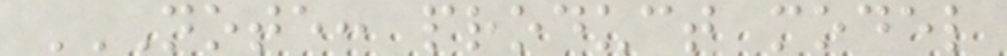NOTE: PRODUCT MODEL
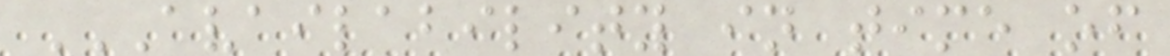AVAILABILITY IN TIME OF
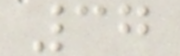37
